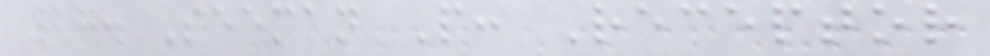27. Seeman P: Receptor
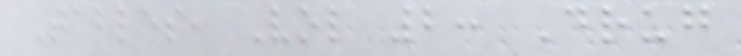Tables, Vol 2: Drug
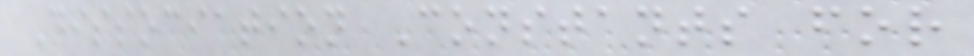Dissociation Constants for
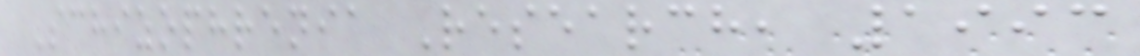Schizophrenia Research, 1993
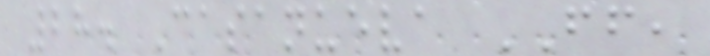28. Casanueva FF,
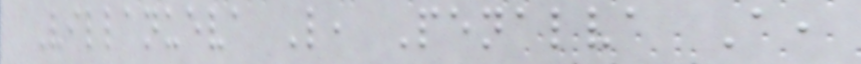Villanueva L, Penalva A,
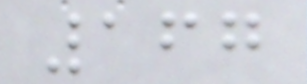167
